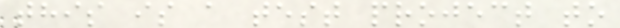this is a test project to
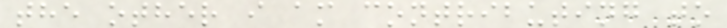the other i am contributing to
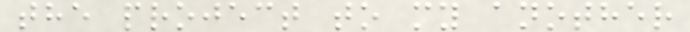the project to my another
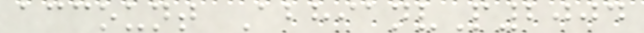account AbhianvP2004
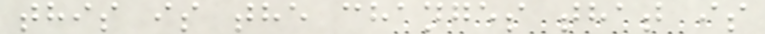this is the changes that is
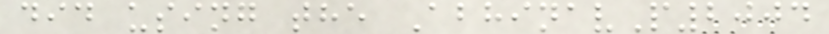did using the AbhinavP2004
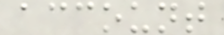account
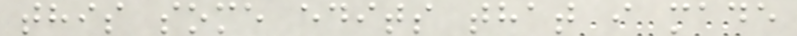this some edits that i made
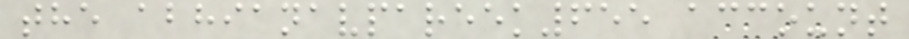the abhianavpareek655 account
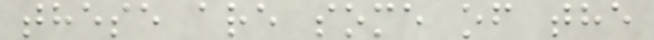these are some of the
